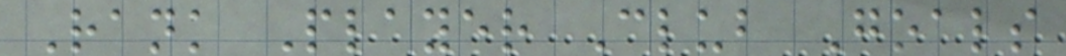Rank Player Club Goals
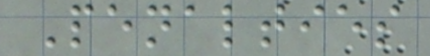Penalties
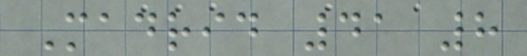Madrid 41 8
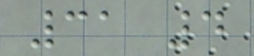31 4
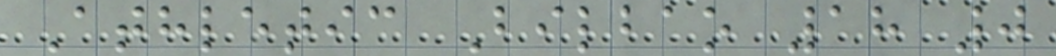Athletic Bilbao 18 0
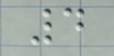4
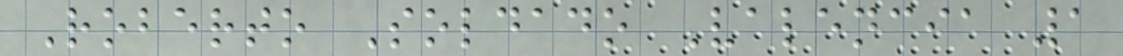Roberto Soldado Valencia 1
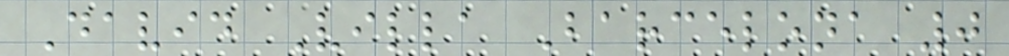David Villa Barcelona 0
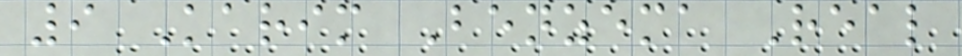9 Karim Benzema Real
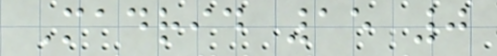Madrid 15 0
